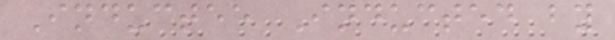Inductee Inducted by
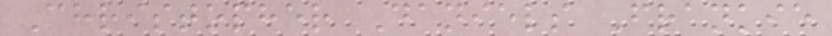Christopher Daniels Frankie
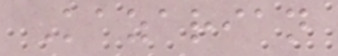Kazarian
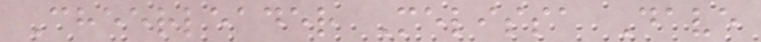Cheerleader Melissa Dave
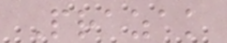Prazak
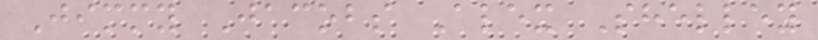Jimmy Jacobs Alex Shelley
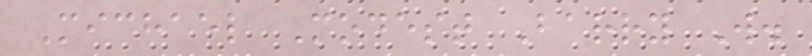Michael Modest Barry W.
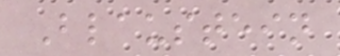Blaustein
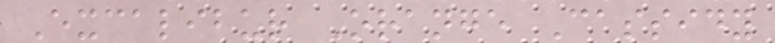Excalibur Orange Cassidy
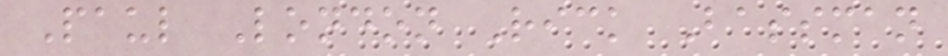Paul London Rick Bassman
